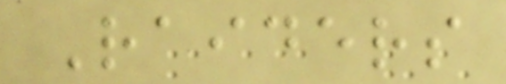Raiders
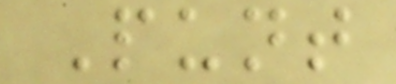Punt
